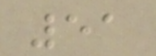51
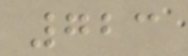723
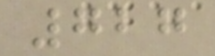727
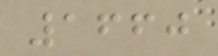1660
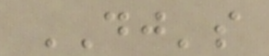DJ's
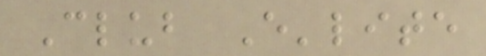Club E'lite
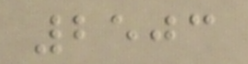2503
